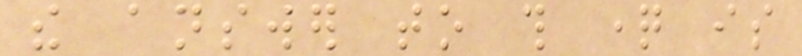the answer to this question is
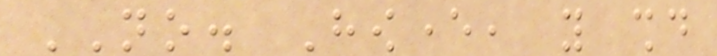NO. However, you should
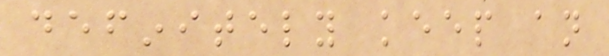definitely keep an
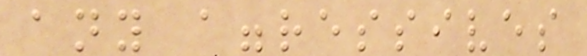any aggressives
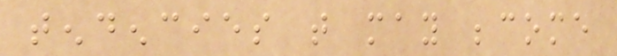tendencies that may become
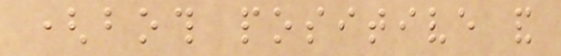(both positive and
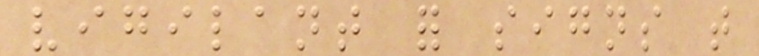vigilant for signs that
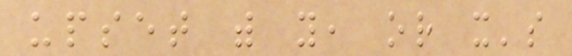upset with you, or it's
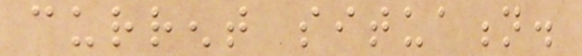current situation.
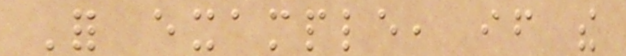For example, if the
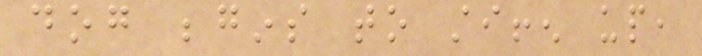dog begins to stiffen up,
